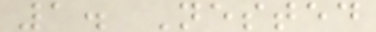1. Nested
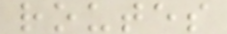routes
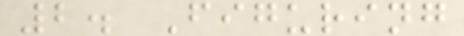2. Figuring
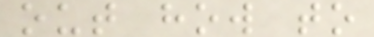out how to
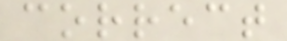correct
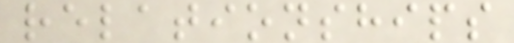relationships
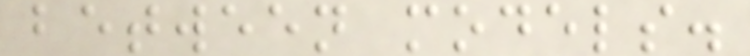between models.
